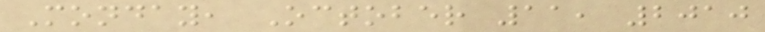Monday, October 11, 2010
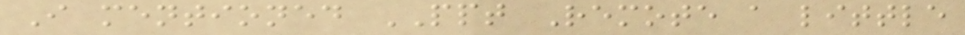I mentioned PPT Remote a little
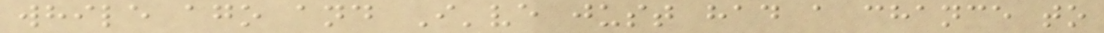while ago and I've just had a chance to
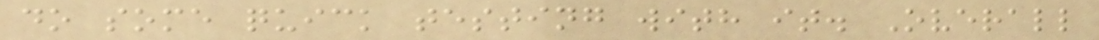do some quick testing with it. Overall
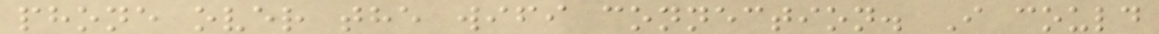phone over the wifi connection. I could
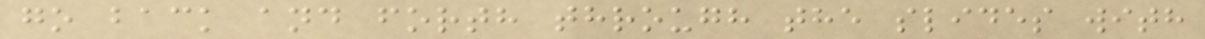go back and forth through the slides with
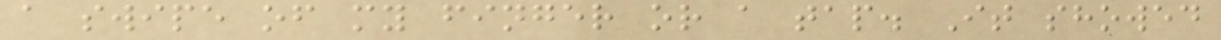a swipe of my finger or a tap. It showed
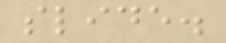slide.
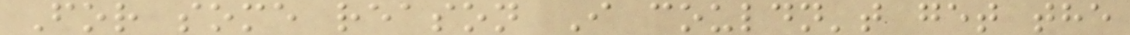For some reason I couldn't get the
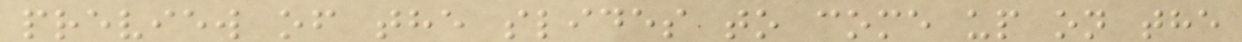preview of the slides to come up on the
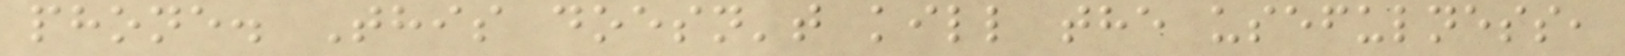phone. This doesn't kill the usefulness,
